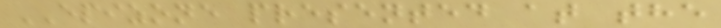EPIZONE presented at the
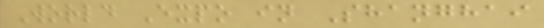World Expo in Shanghai
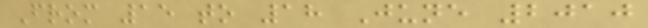From 15 to 18 June 2010
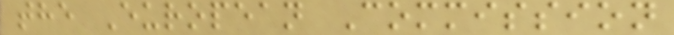the European Commission
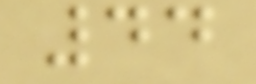44
